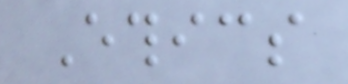Ethics
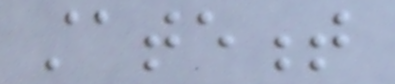statement
